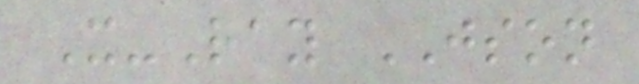X-Ray JSON
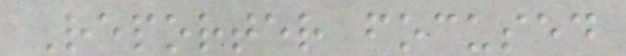Reporter focused
